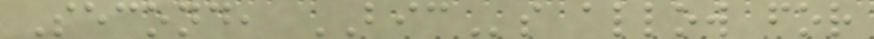Second, BICs allow for
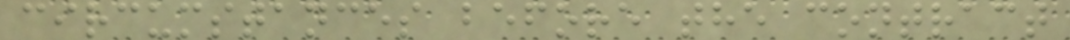circumstances before the contract
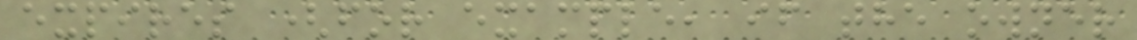expires (for example, if the owner
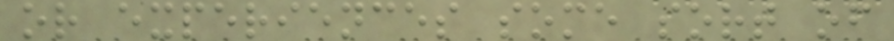or experiences some sort of
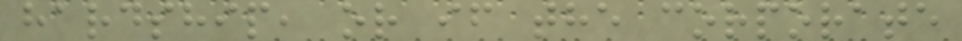hardship, or if the corporate
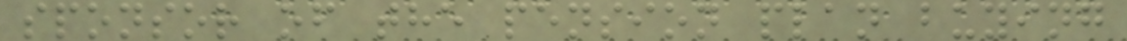sponsor of the pension plan buying
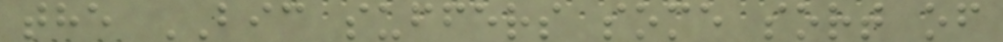the BIC suffers some sort of
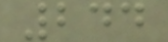244
